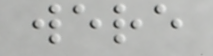were
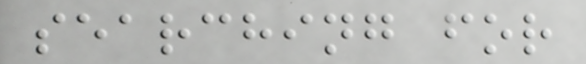searching for
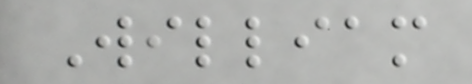William
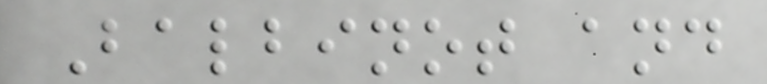Balbinot and
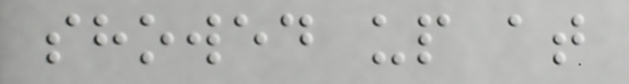showed up at
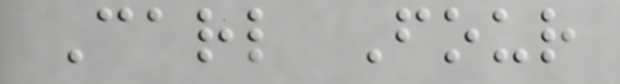Carl Four
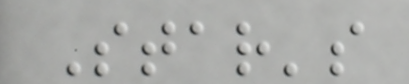Star's
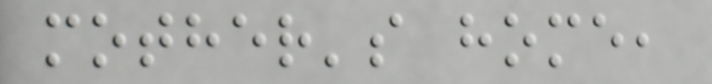mother's home,
